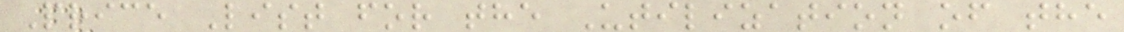Price List for the Utilization of the
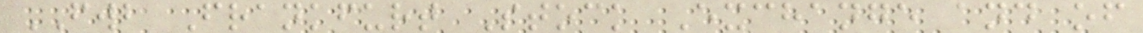FWB Frankfurt Stock Exchange and of
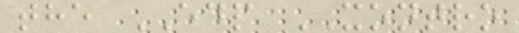the EDP XONTRO
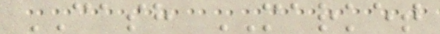CASH MARKET
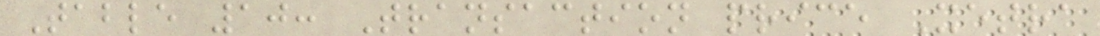Table 10: Transaction price Xetra
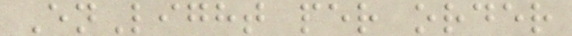EnLight per order
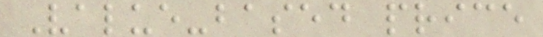Value-based price
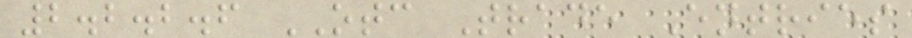2.2.2.6 OTC Trade Entries
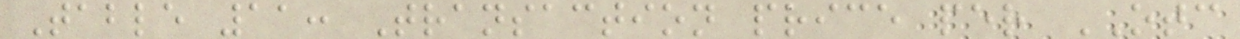Table 11: Transaction price per OTC
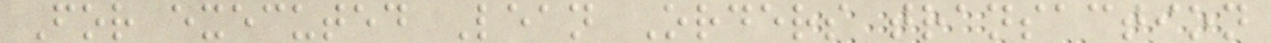For executed Lean Orders transaction
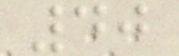40
